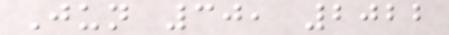Jun 30, 2022
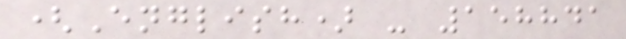(English) - 158841
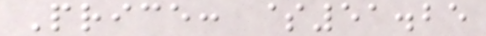Price: $51.25
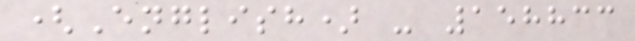(English) - 158833
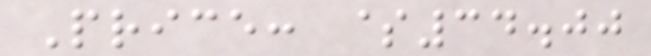Price: $34.00
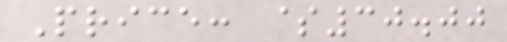Price: $30.00
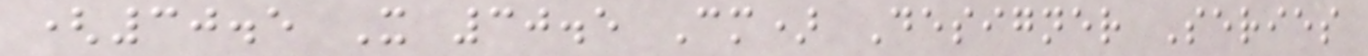(30.5 X 30.5 Cm) Designer Series
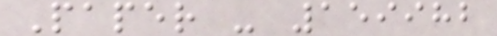Paper - 159982
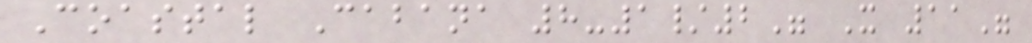Coastal Cabana 8-1/2" X 11"
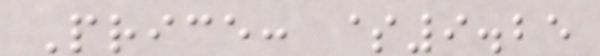Price: $9.25
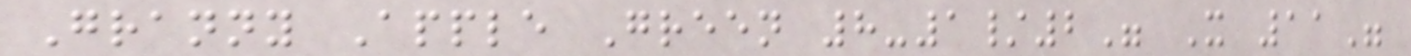Granny Apple Green 8-1/2" X 11"
